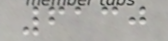6130
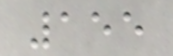155
